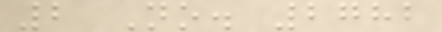2 No. 2782
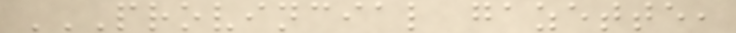PROVINCIAL GAZETTE,
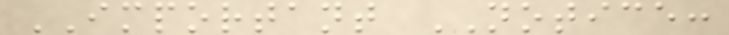IMPORTANT NOTICE:
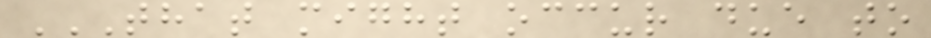THAT MIGHT OCCUR DUE TO
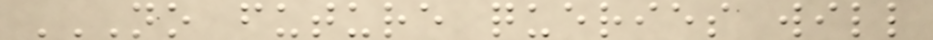NO FUTURE QUERIES WILL
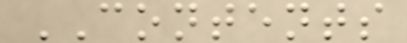CONTENTS
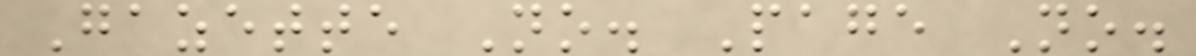Gazette No. Page No.
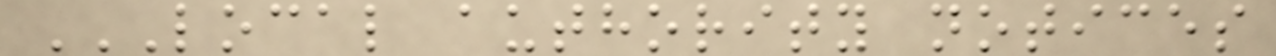LOCAL AUTHORITY NOTICES
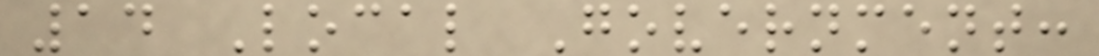14 Local Government:
